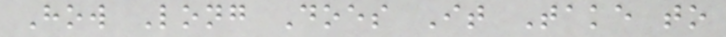How Long Does It Take to
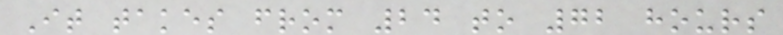It takes from 24 to 72 hours
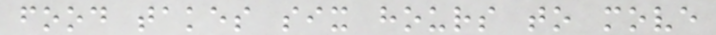food takes six hours to move
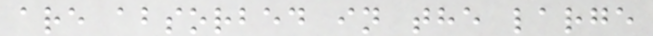are absorbed in the large
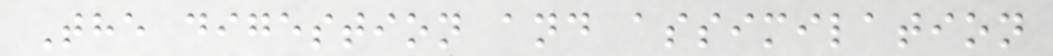The digestion and assimilation
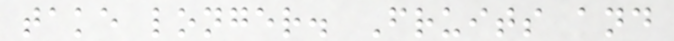take longer. Fruits and
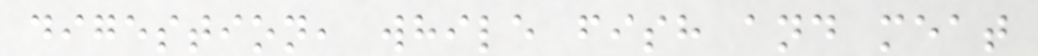digestion, while fish and meat
